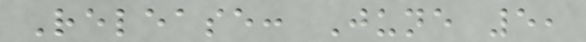Release: June 5,
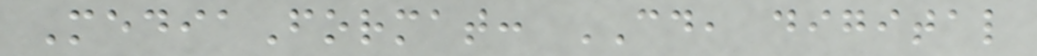MediaFormat: CD, digital
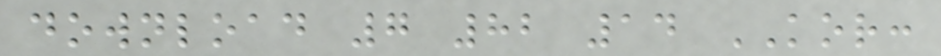download 7 82 14 KOR:
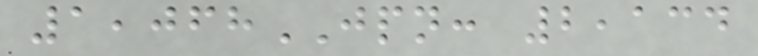1,068JPN: 2,134
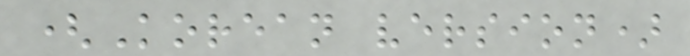(Korean version)
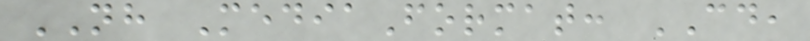NH MediaFormat: CD,
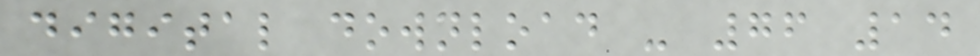digital download - 76 14
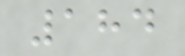184
